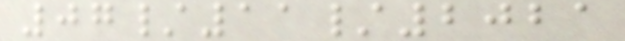07/11/2021
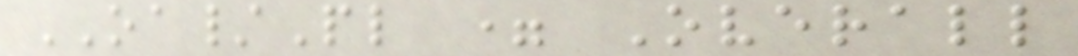OA/Pl = Overall
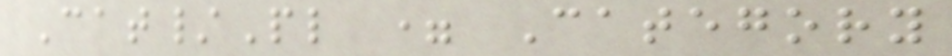Cat/Pl = Category
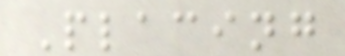Placing
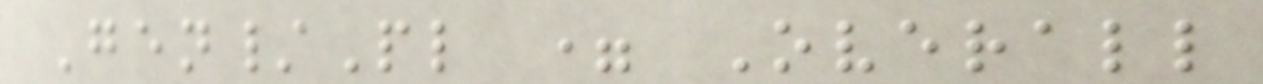Gen/Pl = Overall
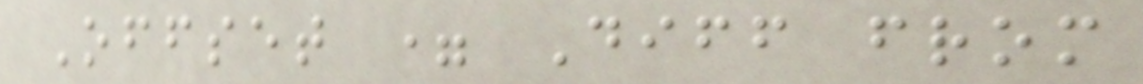Offset = Diff from
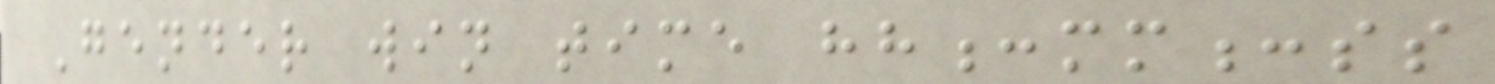Gender win time hh:mm:ss
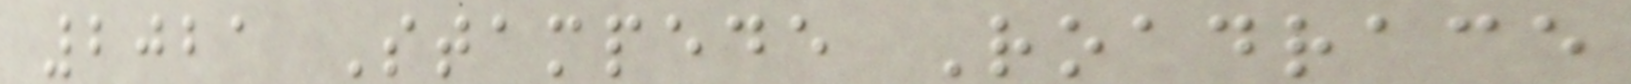2021 Stampede Roadrace
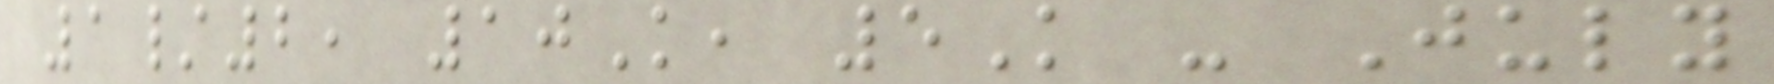1/2, 10K, 5K - July
